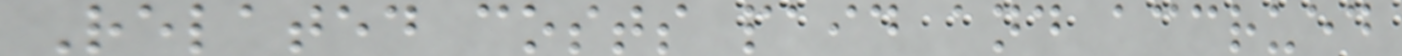Related costs paid and accrued
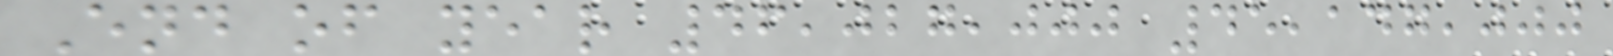End of year 46,027,000 45,147,000
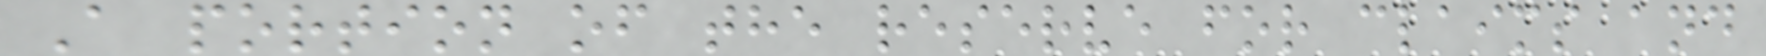A portion of the reserve for claims and
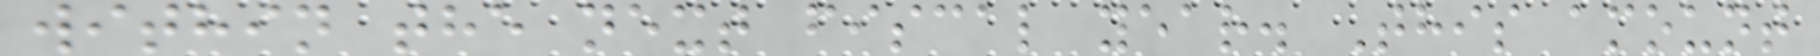within the next fiscal year. This amount
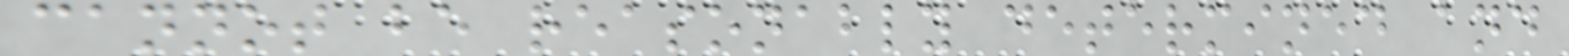cannot be reasonably determined and
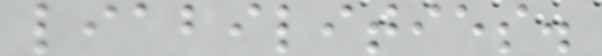liabilities.
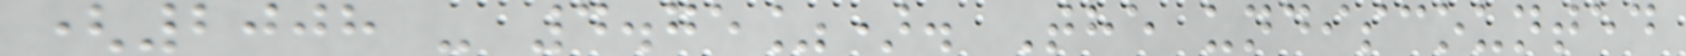(2008 - 4.75%). The undiscounted
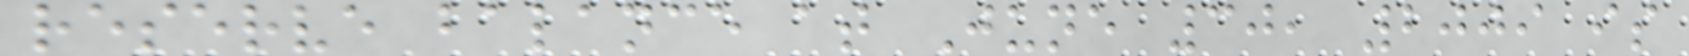reserve balance at June 30, 2009 is
